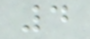4
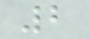2
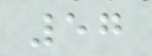57
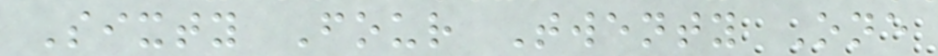Sixty Four Twenty One
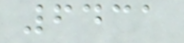6431
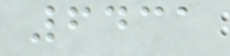6431
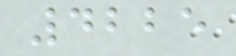4225
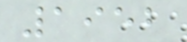1952
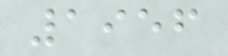1956
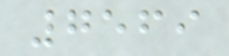7569
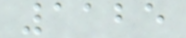1125
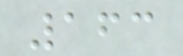163
